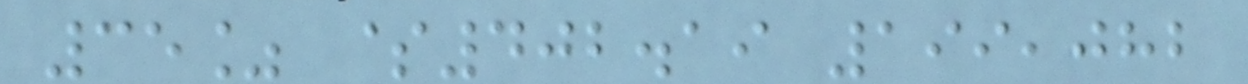35% $402.19 199,082
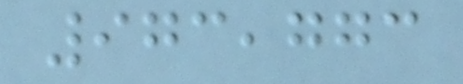973,773
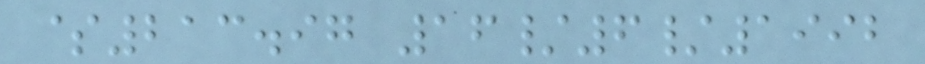$213.97 16/6/1992
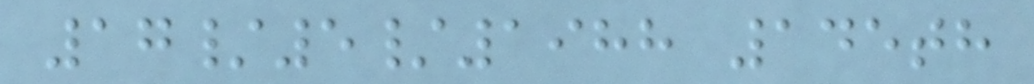17/5/1988 145th
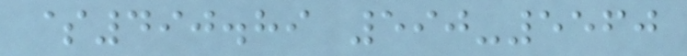$490.89 590-5560
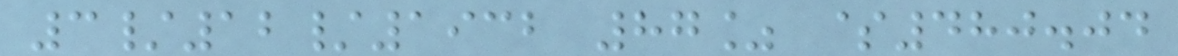3/12/1932 87% $480.04
